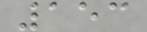153
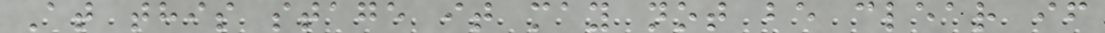At this stage it may not be clear if
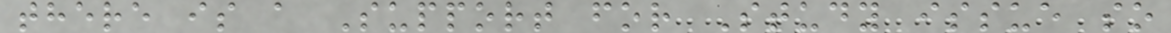there is a Support for Study issue so
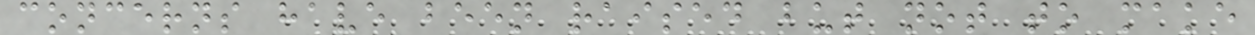concerns have been raised but not to make
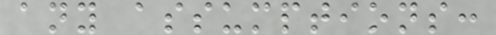any assumptions:
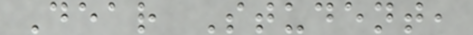Dear Student,
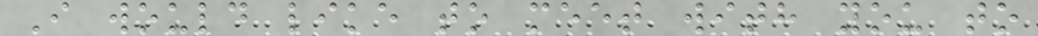I would like to meet with you to
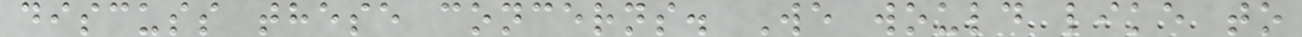discuss these concerns. We would like to
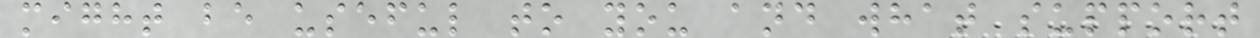might be useful to you and what support
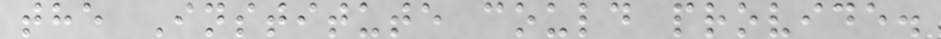the Institute could provide.
